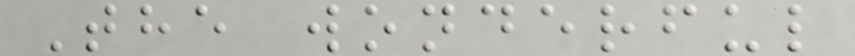The wonderful
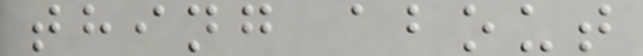thing about
